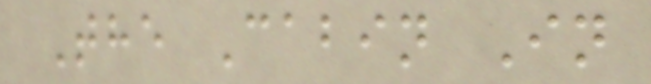The Cabin In
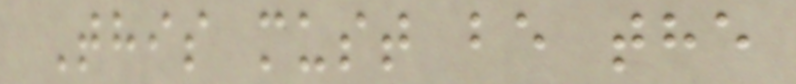This must be the
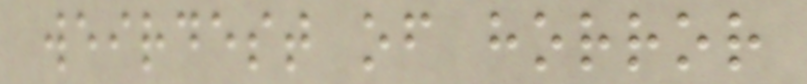weirdest of horror
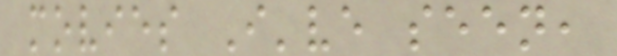movies I've seen,
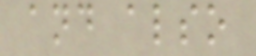and also
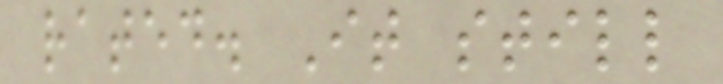rated. It still
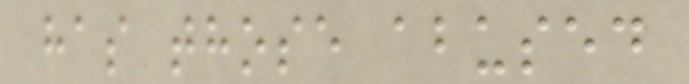has those abused
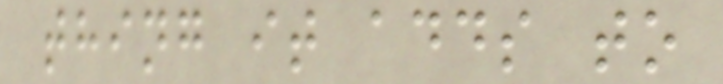thing it adds to
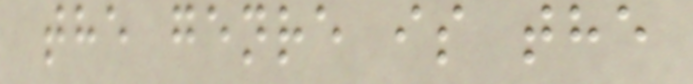the genre is the
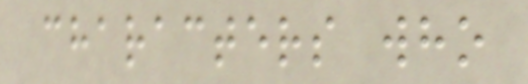characters who
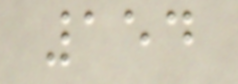154
